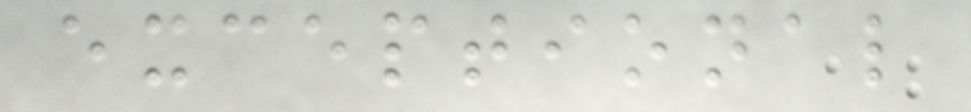exceptional
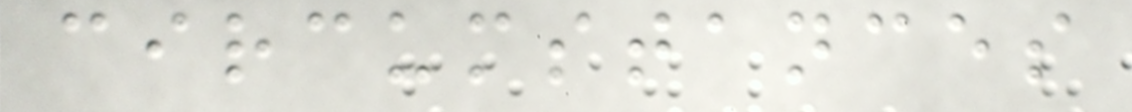circumstances
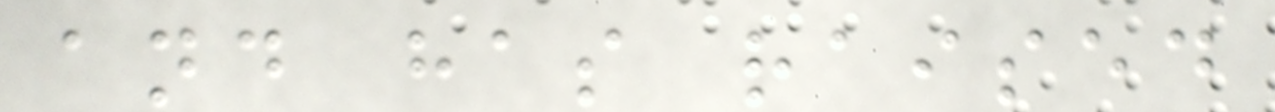and has raised
